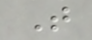T
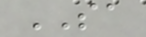SA
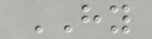HY
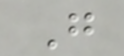G
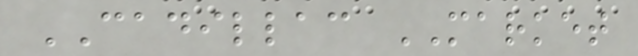CADILLAC MARKET
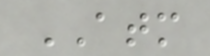ATM
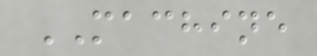MACHINE
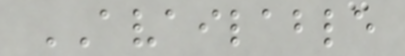AVAILABLE
